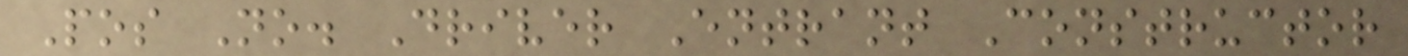Pos No. Driver Entrant Constructor
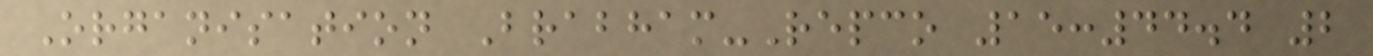Organisation Brabham-Repco 15:44.4 2
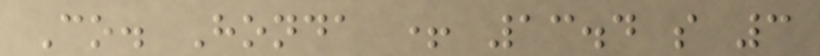Co. Honda + 13.4 s 3
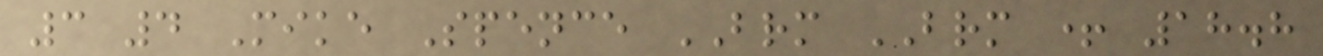3 4 Mike Spence BRM BRM + 18.8
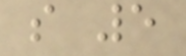s 5
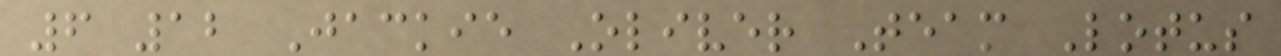6 12 Jackie Oliver Team Lotus
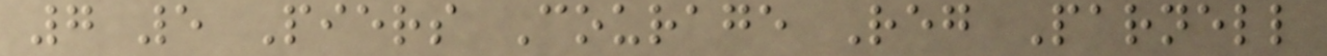7 5 Piers Courage Reg Parnell
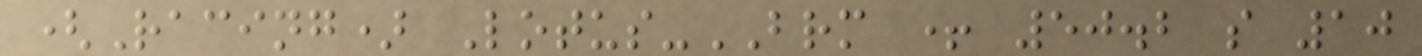(Racing) Lotus-BRM + 50.2 s 10
